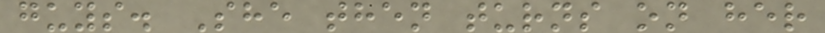guys. She then turns on her
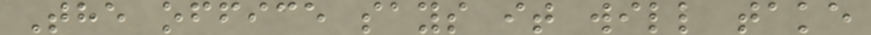The office says it will take
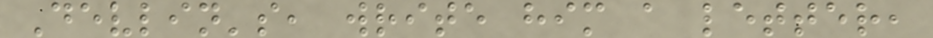Devlin's, write him a letter,
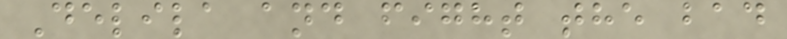Delila and fight the bad
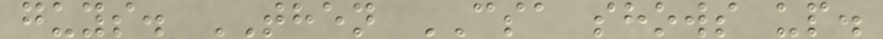guys. THEN CSA shows up.
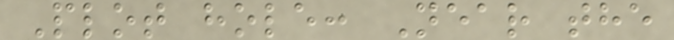Plot hole: Near the
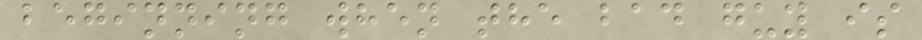beginning when the bad guy is
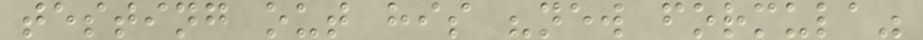testing out his "new formula"
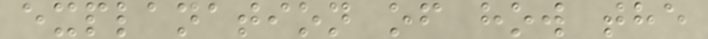explanation of how the
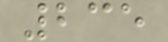235
